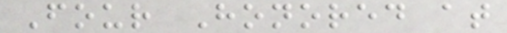Four Honored at
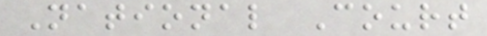National Court
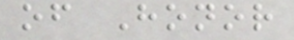of Honor
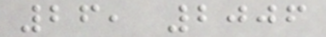26, 2006
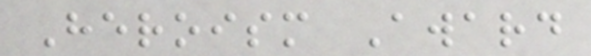Heroism Award
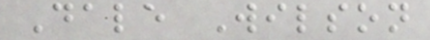Dale Wilson
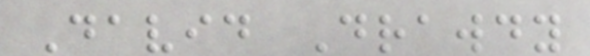David Drawdy
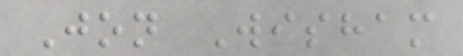Jon Wisham
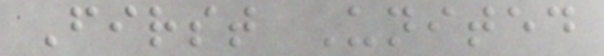First United
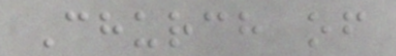Church of
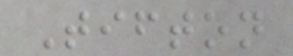Tifton
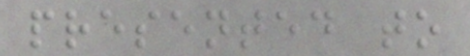presented to
